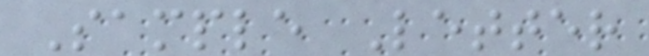Sample Letter
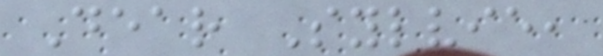Dear Sylvie,
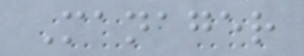Manager
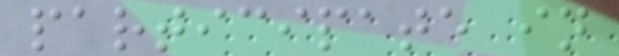participate in
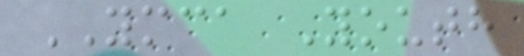YMCA Youth
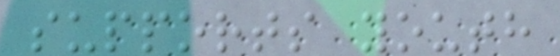supports youth
